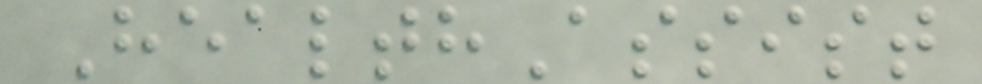HealthAssist
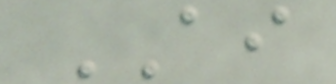AI
